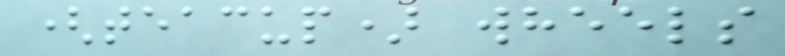(teacup) wheels
